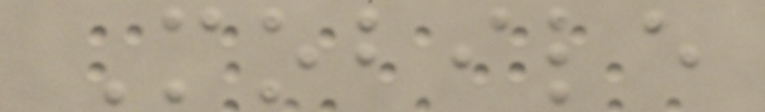Mobile
